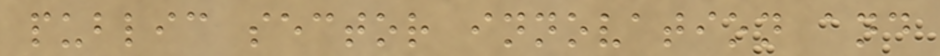public sector innovation and
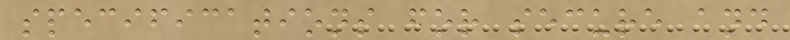specifications for secure and
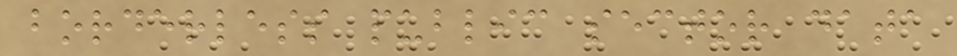borderless public sector data
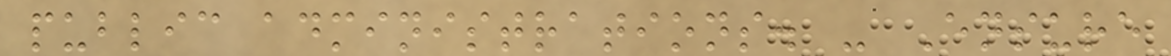public administrations. - Ensure
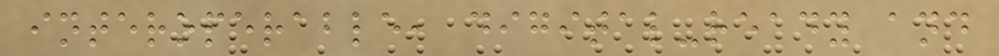interoperable, digital-ready and
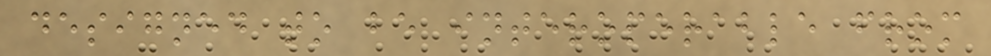designed to be interoperable from
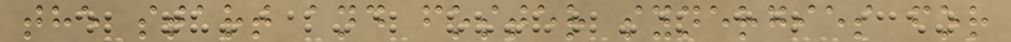the start and foster synergies for
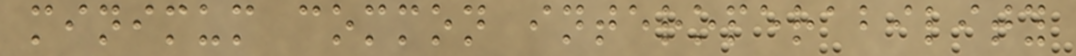minimum common interoperability
